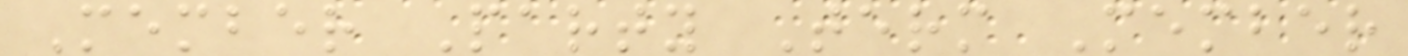Member Party Term Member
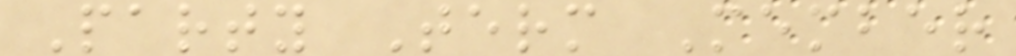Party Term Member
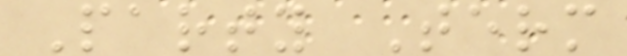Party Term
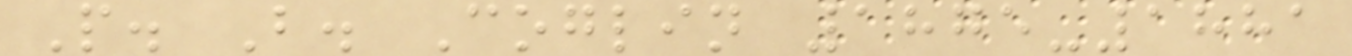P. B. Coglin 1875-1881
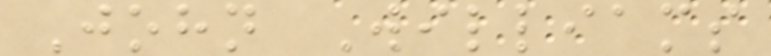John Williams
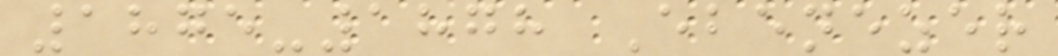1875-1878 Ebenezer
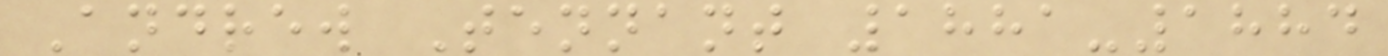Andrew Tennant 1881-1884
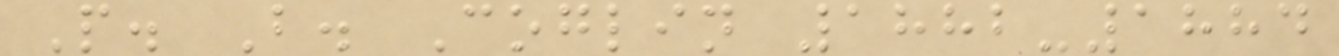P. B. Coglin 1882-1884
